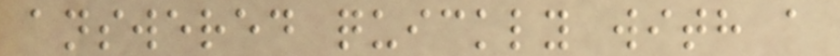answered quickly with a
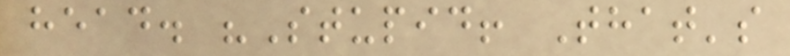head. "Stupid! That's
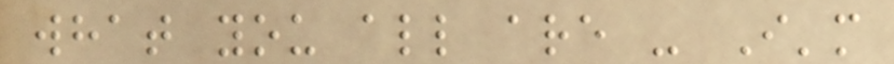what you all are - I'm
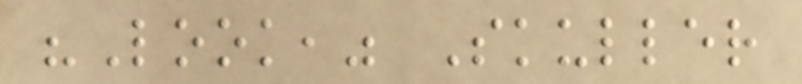"Look," Skuller
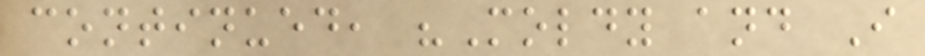continued, "Moldy and I
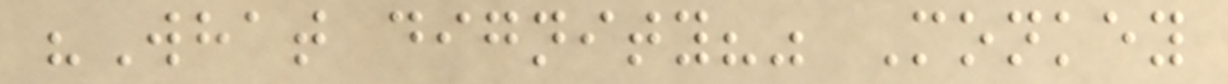"What dignity?" Monkey
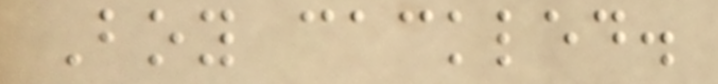Boy cackled.
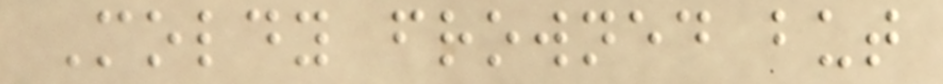Moldy frowned but
